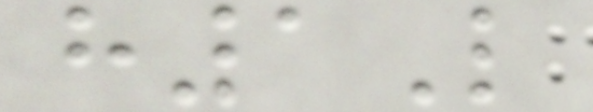h1L
